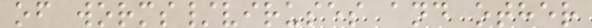of worms/viruses and other
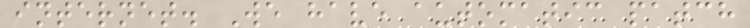internet. We have automatic patch
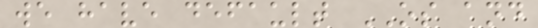we have default OS and
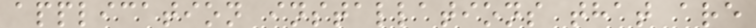application installations that are
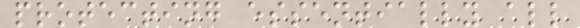protecting essentially all
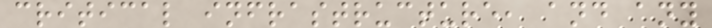critical infrastructure, and any
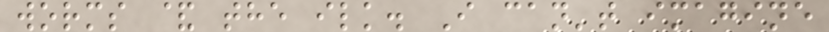worms & the ilk. I can't imagine
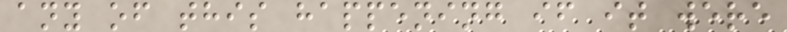any of this happening if it were
